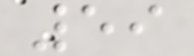59
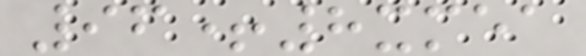96+8xmea
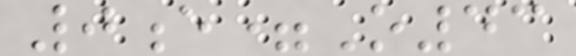0e=O43
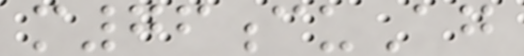m76cuAg
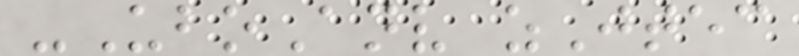-UboAnv zJtec
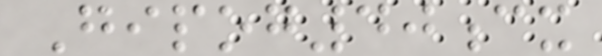Gipog40cx
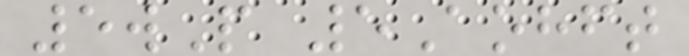5wP 5Aohft
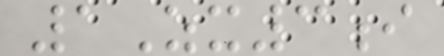1Zx3i
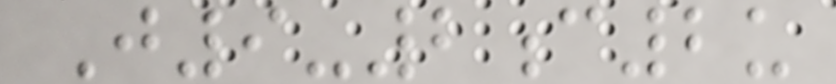J9-2c2u
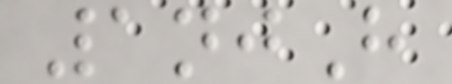1njH
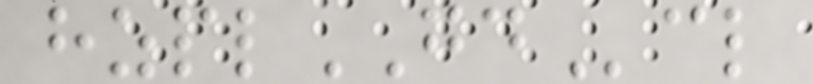hzplGDcl
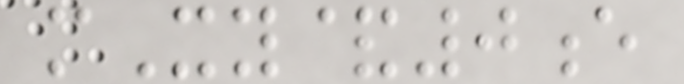mXy&0e
